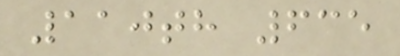110th 635
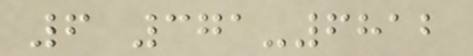6 371-6812
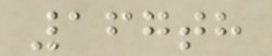167th
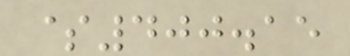$400.15
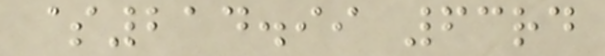$214.99 63rd
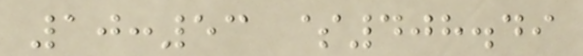10:53 $408.49
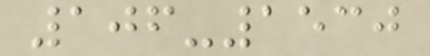106-1530
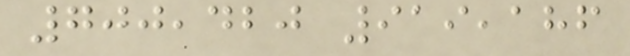700,420 919,186
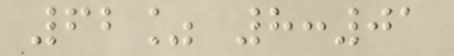62% 8:01
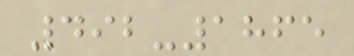492-1865
